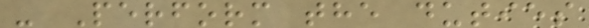- Perform the duties
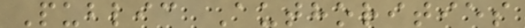Public Authorities
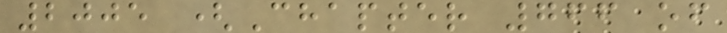2005 (Chapter 766 of
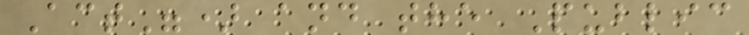Act") and the Public
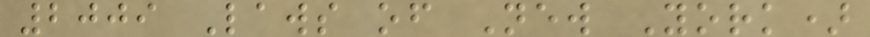2009 Laws of New York)
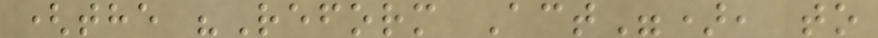(the "Reform Act"), to
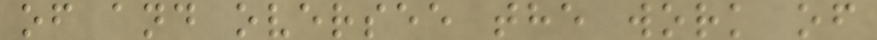of and oversee the work of
